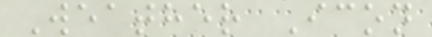Weather Icon
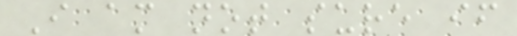I am not sure if
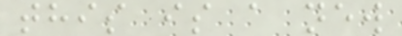this is a new
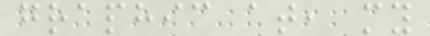graphic at, my
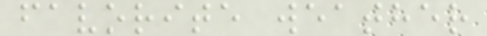favorite weather
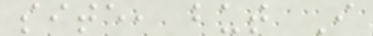site, but I
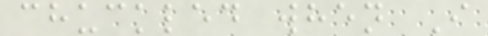chuckled when I
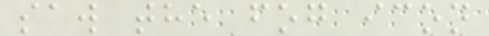saw the fog icon
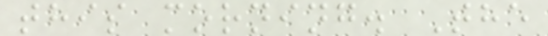this morning. The
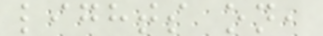lights on,
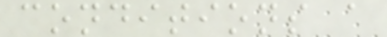conditions a
